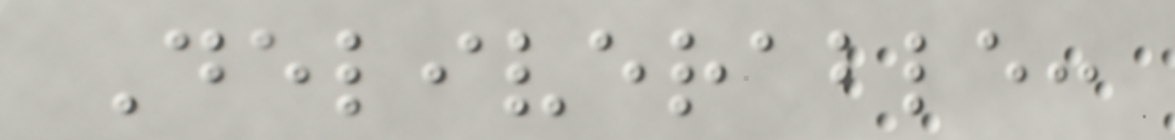Deliverable:
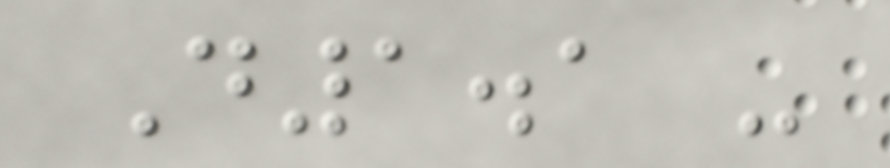D1.1 -
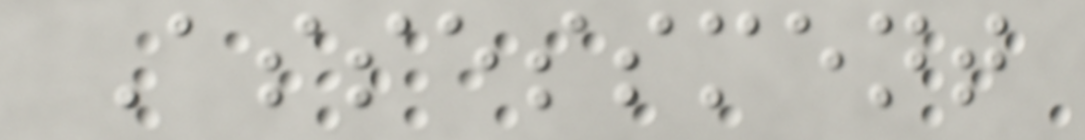Assessment
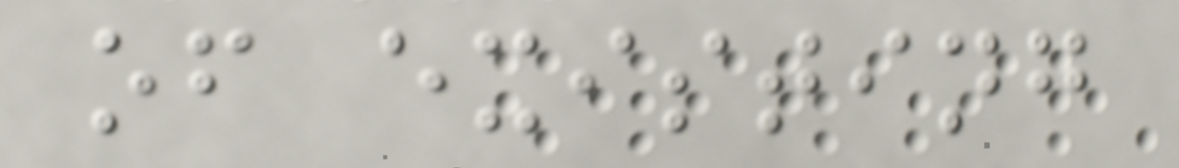of existing
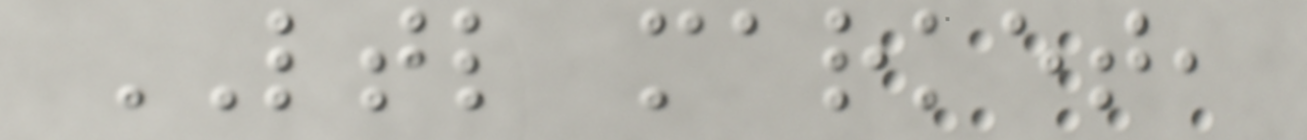LTL market,
